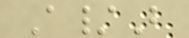A/B
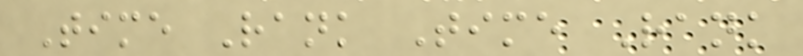Time Rank Time Rank
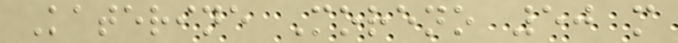Katerine Moreno 50 m
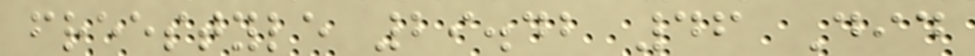freestyle 29.42 46 Did
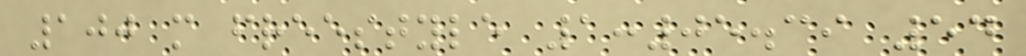100 m freestyle 1:05.39 54
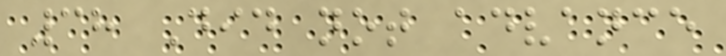38 Did not advance
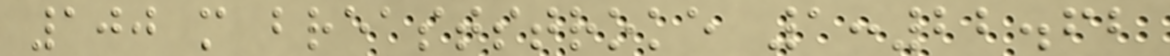100 m breaststroke 1:22.62
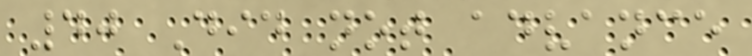40 Did not advance
